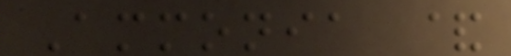Ammonia &
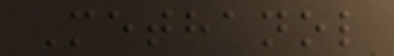Methanol
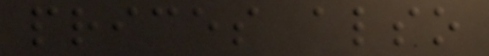prices also
